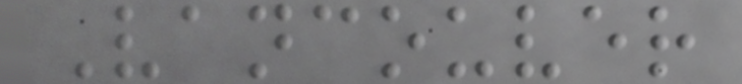Vancouver
